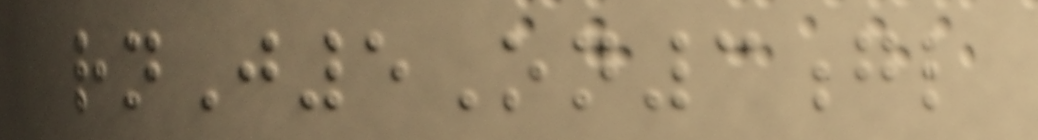rnJ5On3gl
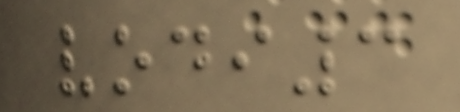vodi3
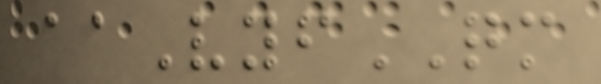aaVyfQM
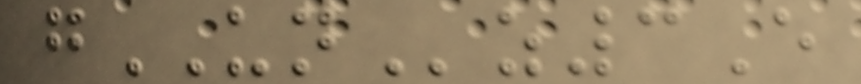gUNz3E
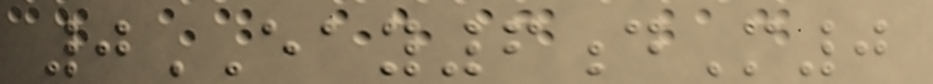0EAY6dM0
